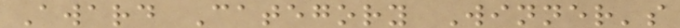Award Category Winner's
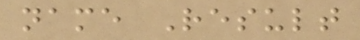name Result
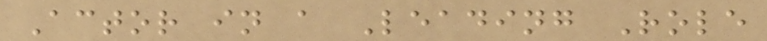Actor in a Leading Role
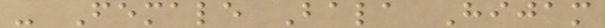- Female Bala Hijam
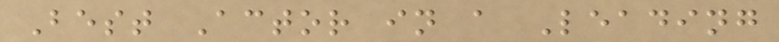Best Actor in a Leading
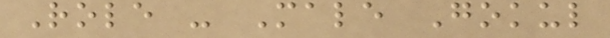Role - Male Gokul
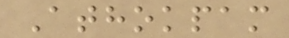Athokpam
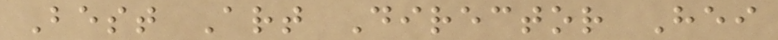Best Art Director Hei
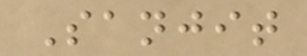Sanjit
